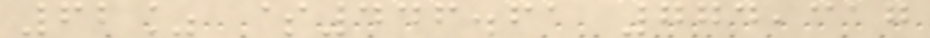62% $446.61 774,317
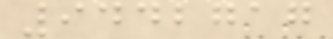9442717
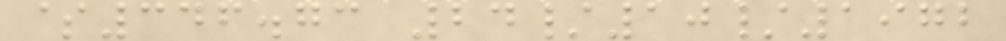$346.73 24/10/1972
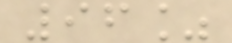96%
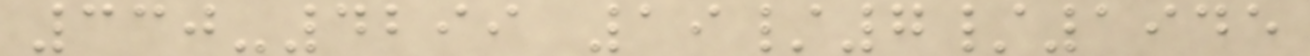330-4299 19/7/1945
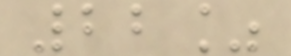22%
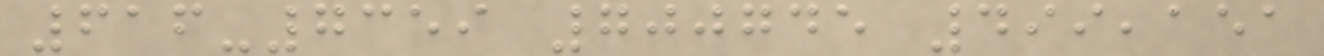616-7359 700745 499,151
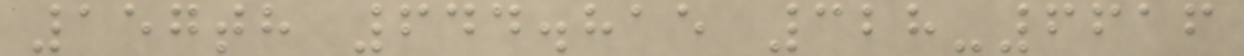157th 644.815 328-6616
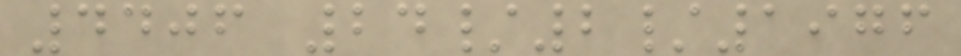4406 24/2/1976
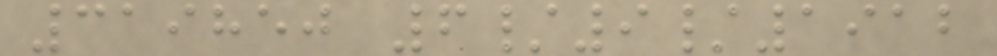319850 6/9/1912
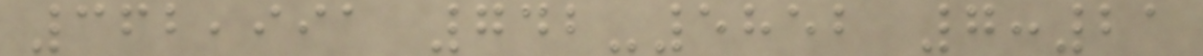362,991 742-5852 7:21
